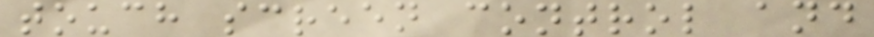touch screen control and
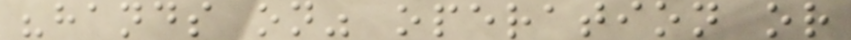"hands on" operation or
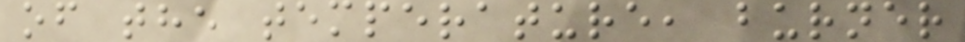of the temperature, burner
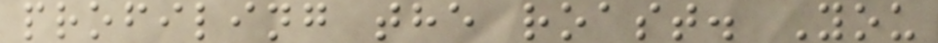profiling the roast. You
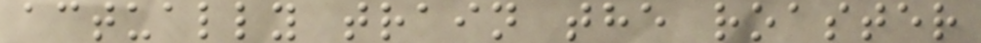actually train the roaster
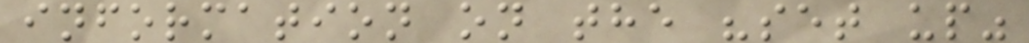information on the "set up"
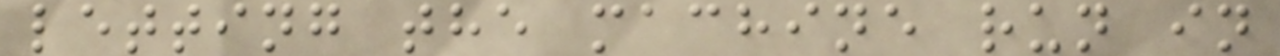letting the machine run in
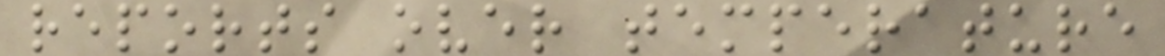reports over temperature
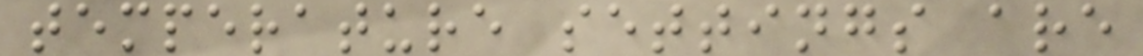temperature settings are
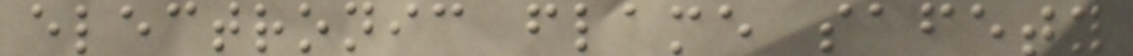electronic flame safety
